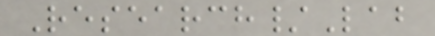Research/Lab
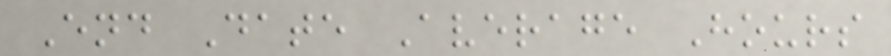End Date Average Hours
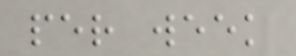per week
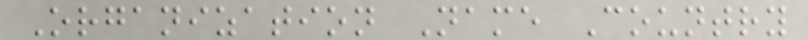Organization Name Country
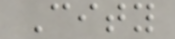City
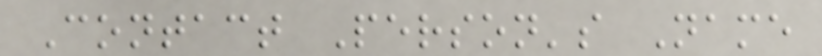Contact Person's Name
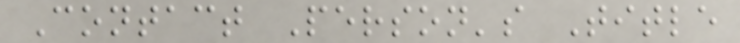Contact Person's Title
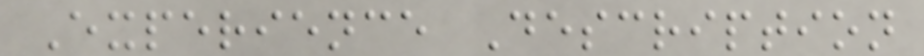Experience Description
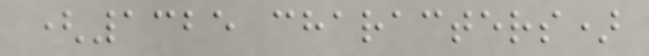(1325 characters)
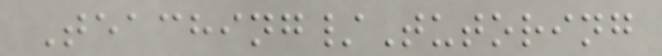Teaching/Tutoring
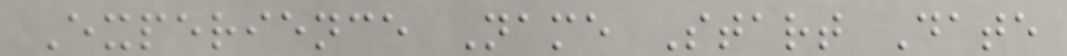Experience Name Start Date
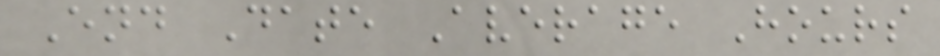End Date Average Hours
